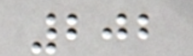202
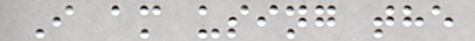I am using the
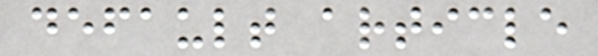default article
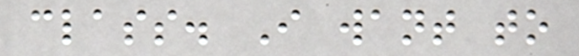class. I want to
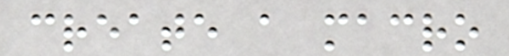create a macro
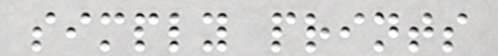simply prints
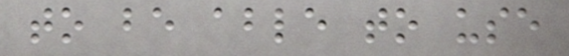to be able to use
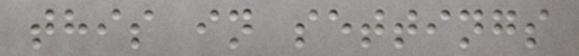this in settings
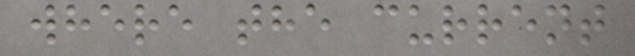where the current
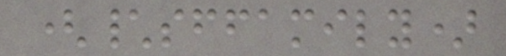(\sffamily)
